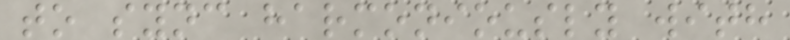to sync harmoniously with
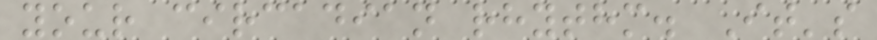your circadian rhythm. It's
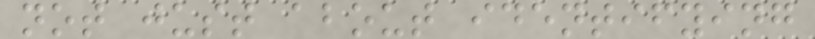not just about identifying
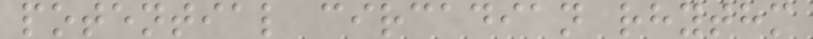potential circadian rhythm
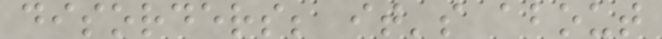disorders; it's about
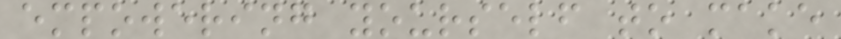empowering yourself to make
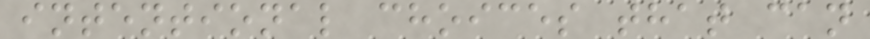intentional choices that can
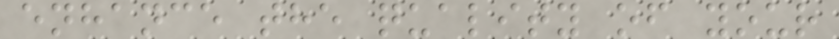enhance the quality of your
